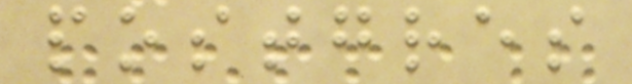postgres
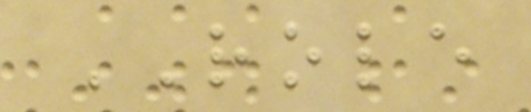ROLE
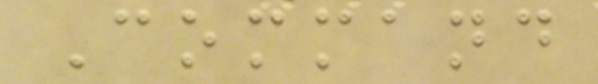Command
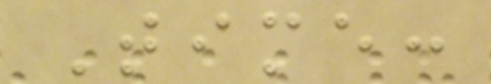Time:
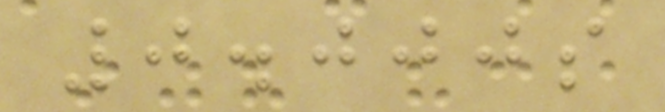0.000s
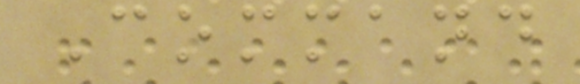Command
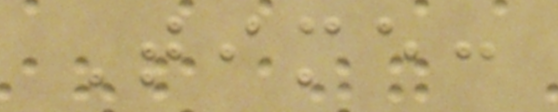Time:
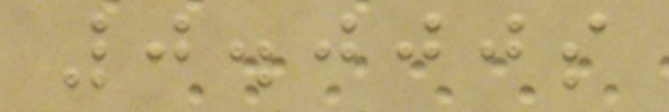0.000s
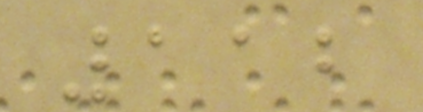112
